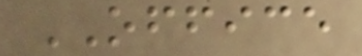OFFICE
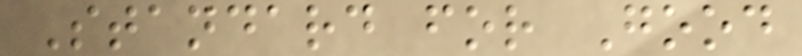Standard for Good
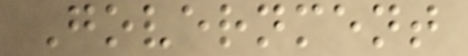Government
